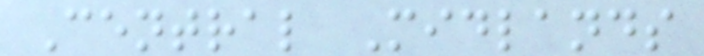Central Midlands
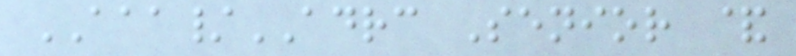AAA/ADRC Senior &
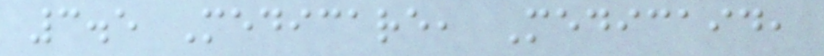3.5 Medicare, Medicaid,
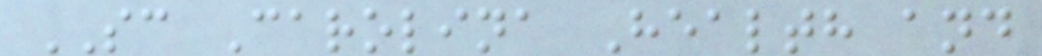SC Carolina Health and
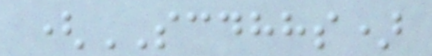(SCDHHS)
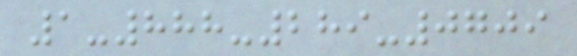1-888-289-0709
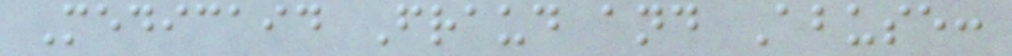Medicaid Fraud and Abuse:
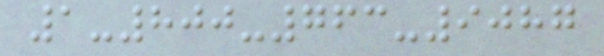1-800-763-9087
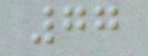77
